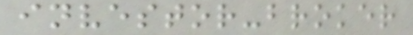investor-broker
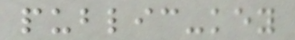public-key
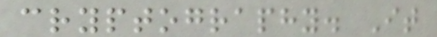cryptography. It
